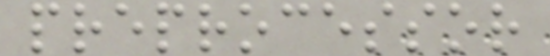preprocessor
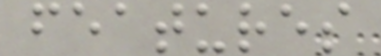features
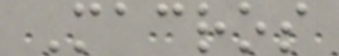Macros
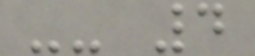-- 4
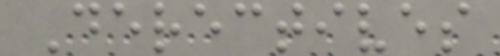Derectives
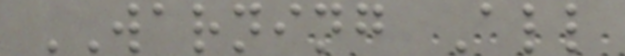WARNING All
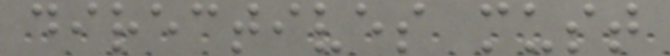directives must
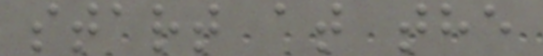start at the
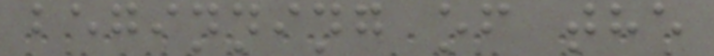beginning of the
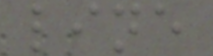line
